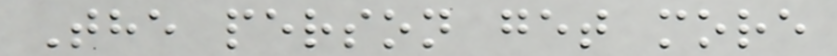The person get more
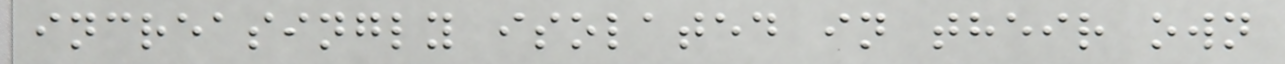increasingly isolated in their own
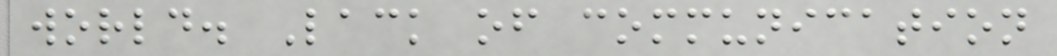world. Lack of communication
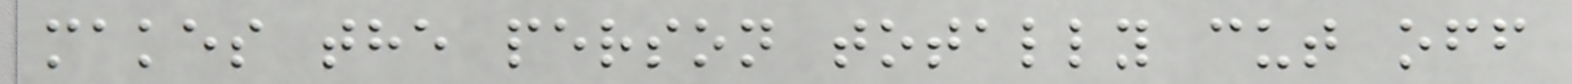makes the person totally cut off
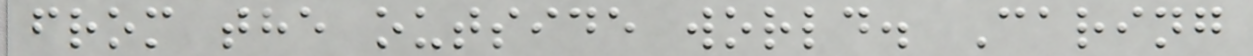from the outside world. Caring
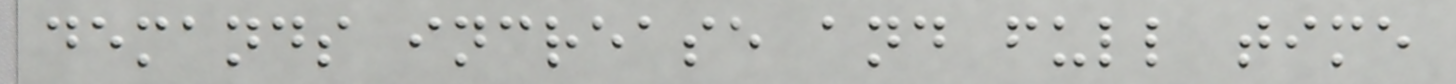demands increase and full time
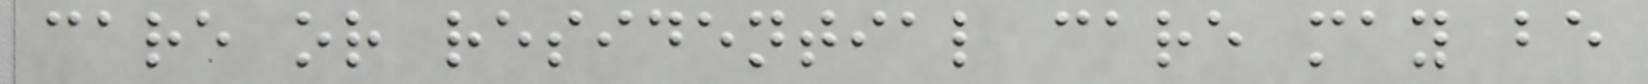care or residential care may be
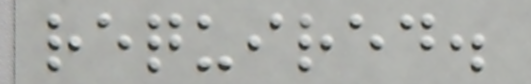required.
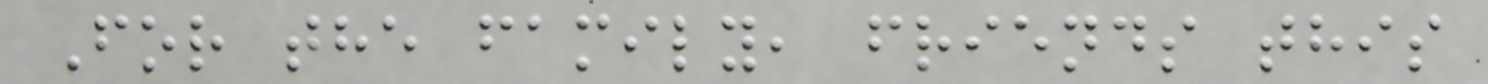For the family, friends this
